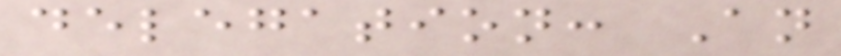delegation: An
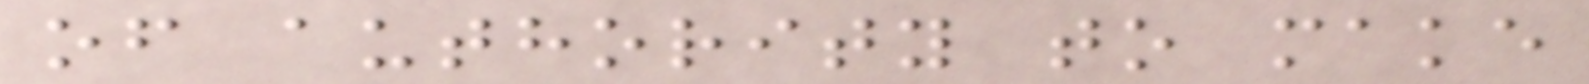of authority to make
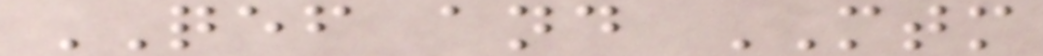QEF and MTM
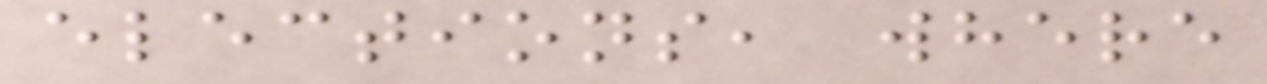elections, where
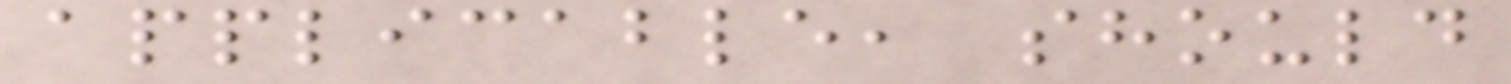applicable, should
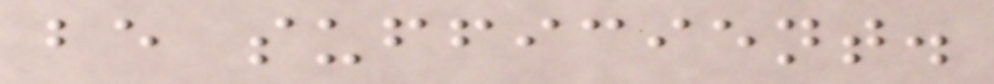be sufficient.
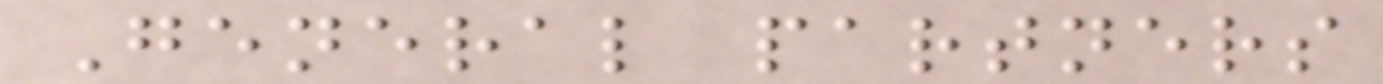General partners
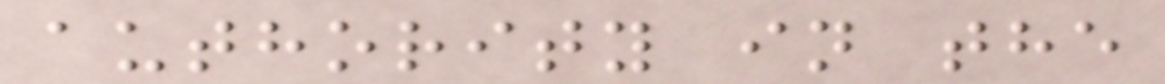authority in the
